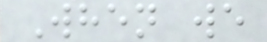When we
